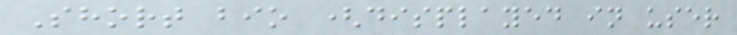Short bio (displayed in user
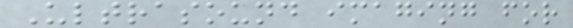Ultrasound imaging for
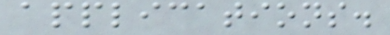applications.
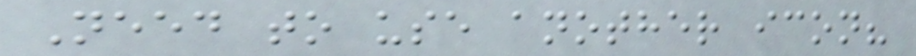Need to use another icon?
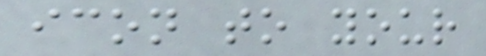icon to your
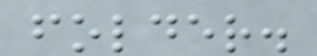folder.
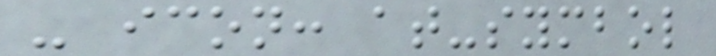- icon: at-symbol
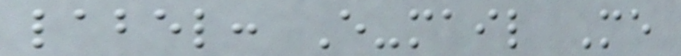label: E-mail Me
